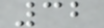32
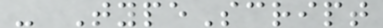- TypeScript
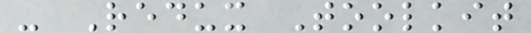- Redux Toolkit
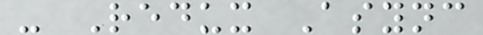- Redux Async
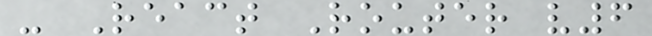- React Router v6
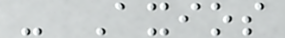- Axios
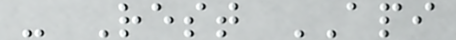- Rest API
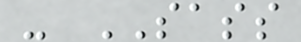- SASS
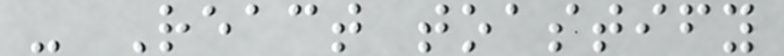- React toastify
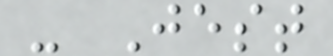- Jest
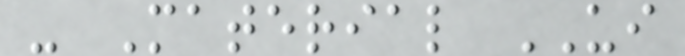- Material UI
